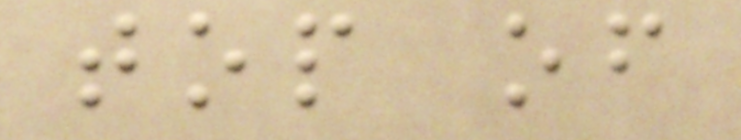top of
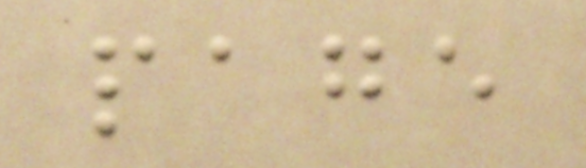page
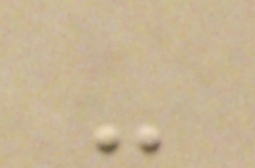-
